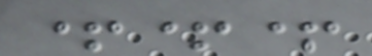+++
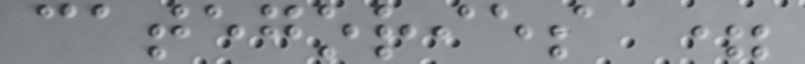categories =
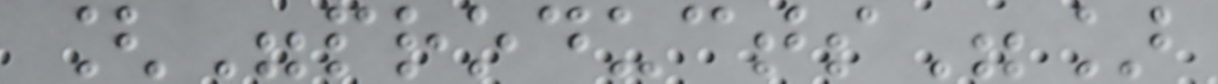["products"]
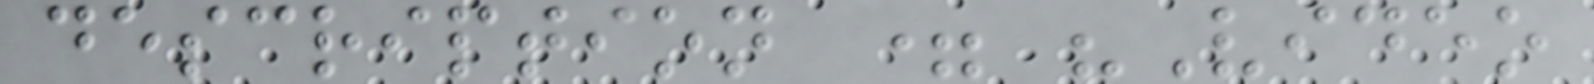description = "Video
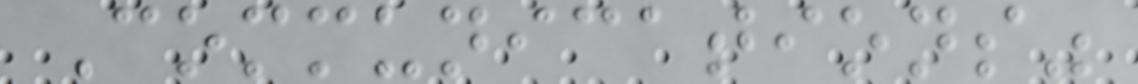Communications"
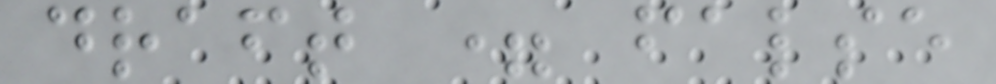draft = false
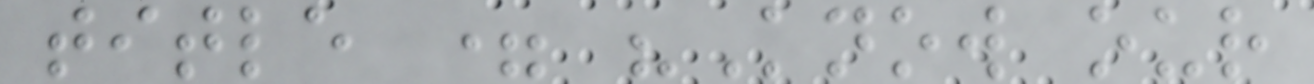title = "Know our
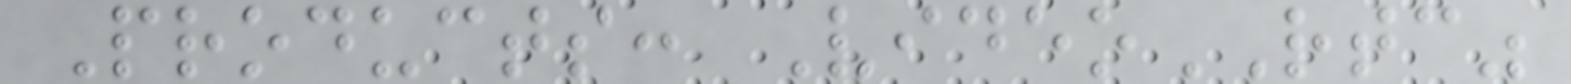Products: VideoRTC"
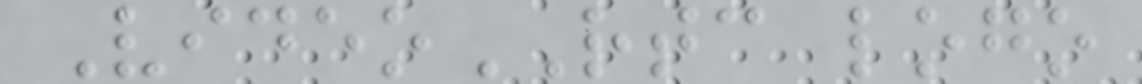VideoRTC logo
